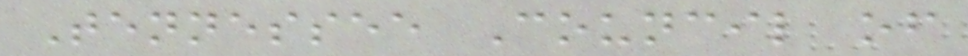Tennessee Council of
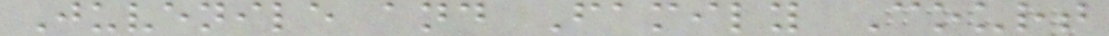Juvenile and Family Court
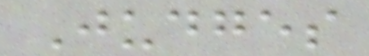Judges
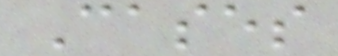Cases
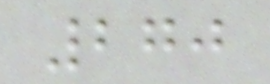270
